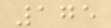175
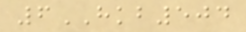6HKB504
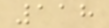118
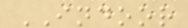INDOOR
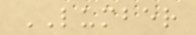LUMBER
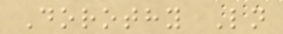Dorothy Ln
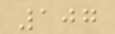107
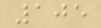105
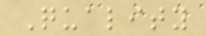Quality
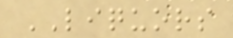LIQUORS
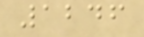1246
